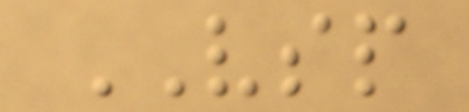VSP
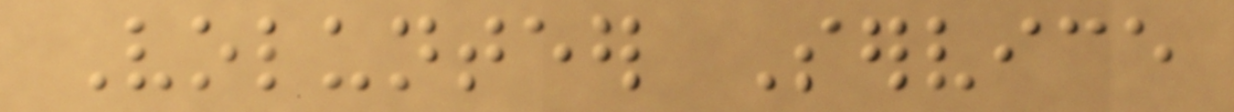Volunteer Service
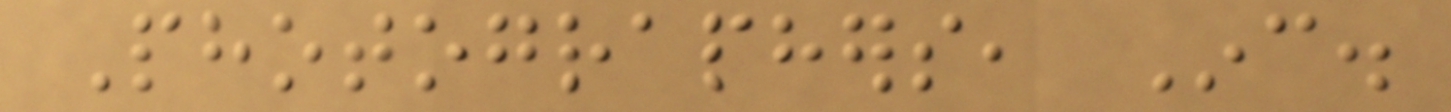Photographers, Inc.
